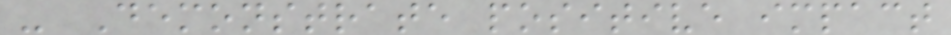- Demonstrate positive impact
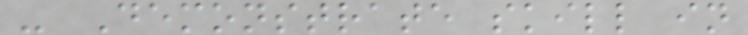- Demonstrate skill in
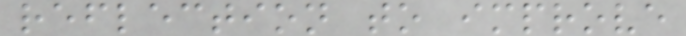reflection to improve
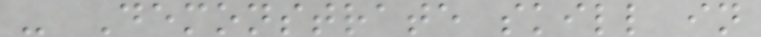- Demonstrate skill in
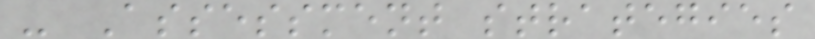- Assessment strategies
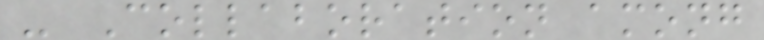- Collaboration among
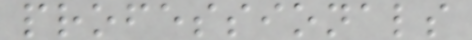professionals
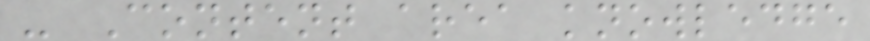- Content area knowledge
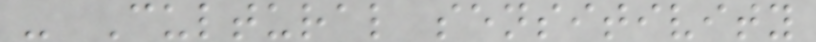- Cultural sensitivity
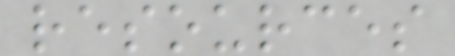resources
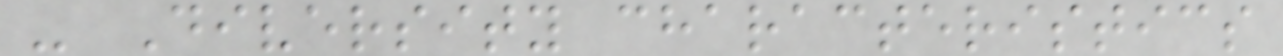- Diversity characteristics
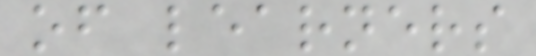of learners
